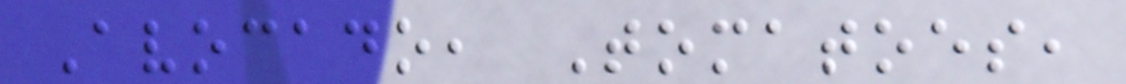Avocado, Tomatoes,
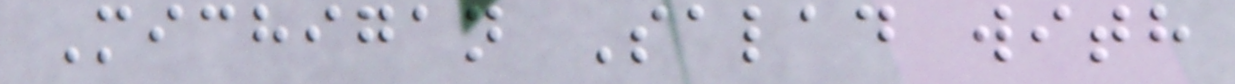Michigan Salad with
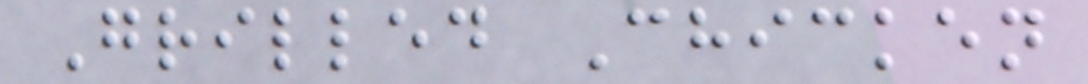Grilled Chicken
